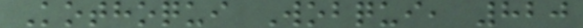Kothoqui Wobqui, 820
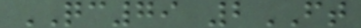QC79 2FT
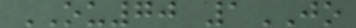OU70 1JO
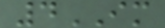4IM
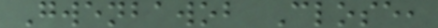Gwenbawob Close,
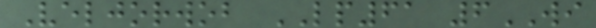Veljorwob LP61 6WI
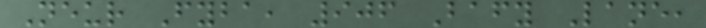Neur Fyba, 906 Bafy Lane,
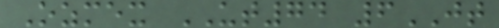Ozmex UT74 6JT
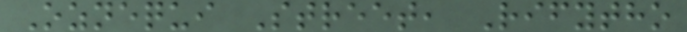Oznequi Street, Rifytho
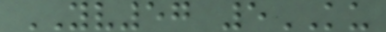YV57 5KU
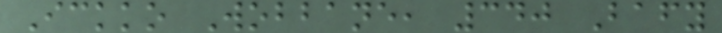Ickko Wobbane, 340 Bafy
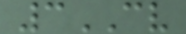3CV
